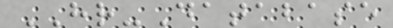HR-Database
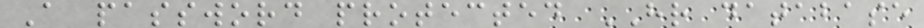A password protected HR database
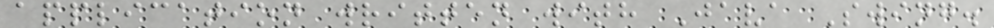application written with Java Swing.
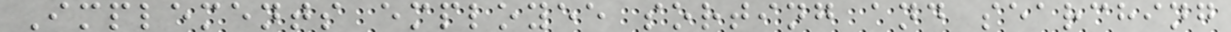Implements employee sorting and searching
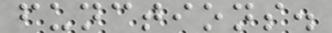functions.
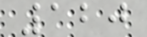120
